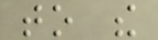to the
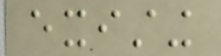existing
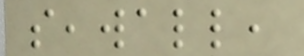seawall,
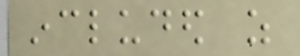included as
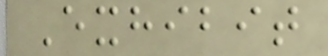Exhibit
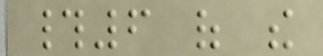#6 of the
